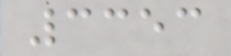3353
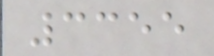3355
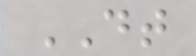DT
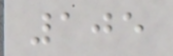105
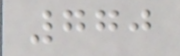770
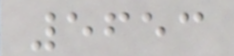5653
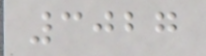3027
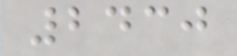2430
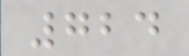724
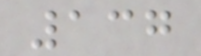137
